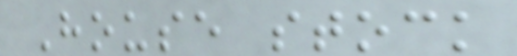House stock
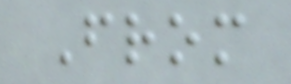From
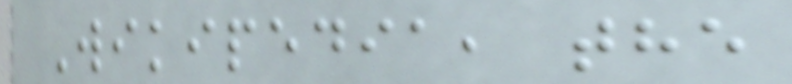Wikipedia, the
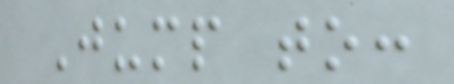Jump to:
